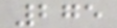275
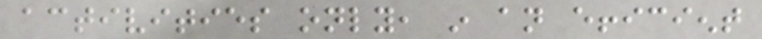activities only, in an efficient
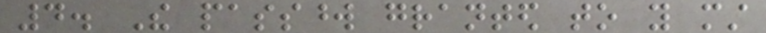4. The password granted to you must
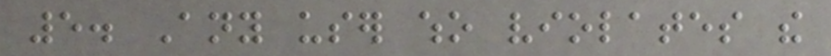5. Any user who violates the
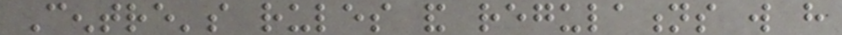Centre's rules and regulations will have
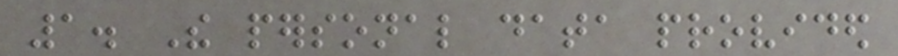1. The personal data provided
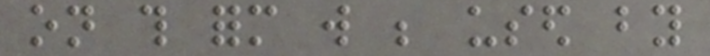on this form will be used by
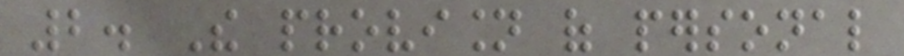2. The provision of personal
